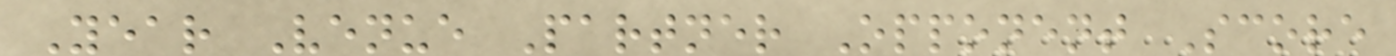Year Venue Partner Opponent Score
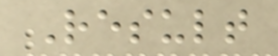Result
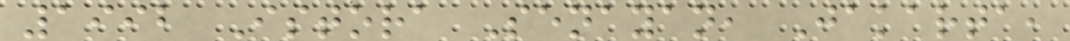1992 Istora Senayan, Jakarta,
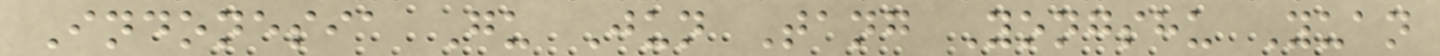Indonesia Gu Jun Tang Yongshu Yuan
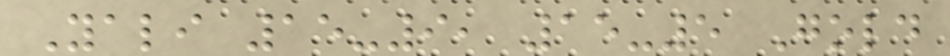Yali 15-9, 15-5 Gold
